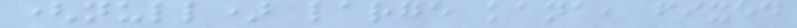(null) large kana, fixed
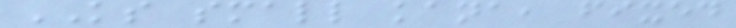KS small kana, fixed
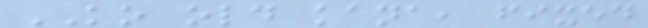KO old kana, fixed
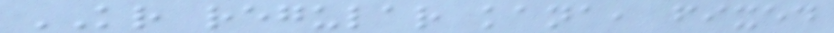KR regular kana, fixed
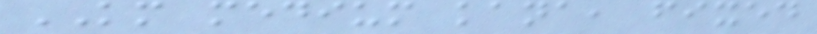KM medium kana, fixed
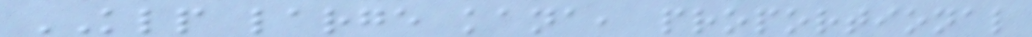KLP large kana, proportional
